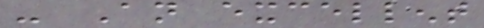- An excellent
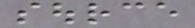source
